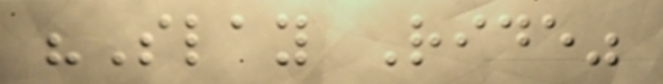"Slay Ride"
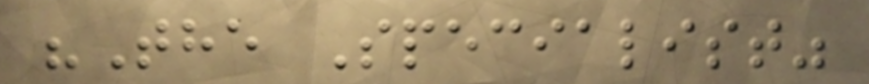"The Specialist"
